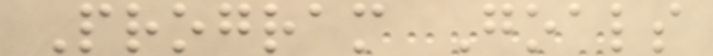Program Goals
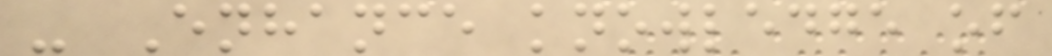- Enhance knowledge of
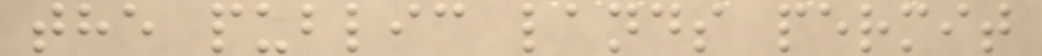the public lands permit
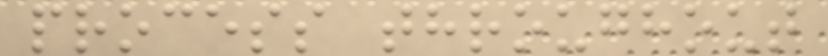process throughout
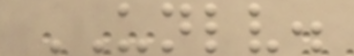UNLV.
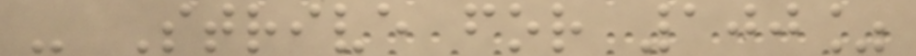- Strive for 100%
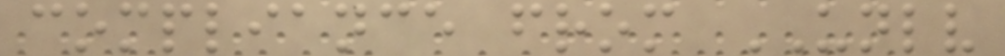compliance from UNLV
